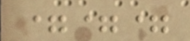===
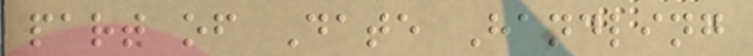part of Date Handling
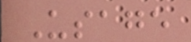Usage
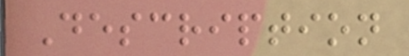Description
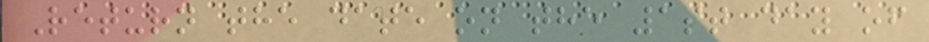Return the date on the 1st day of
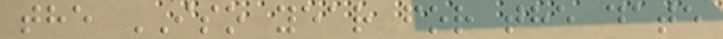the ISO year for the date
